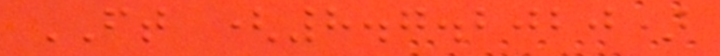FT (8.7.2020)
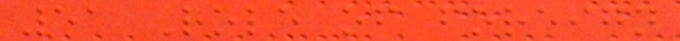51 Role of foreign
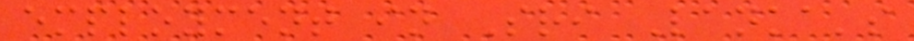employment in Sri Lanka's
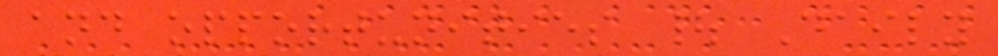and opportunities | Daily
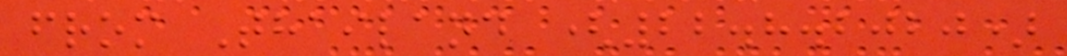from Thailand (22.8.2020)
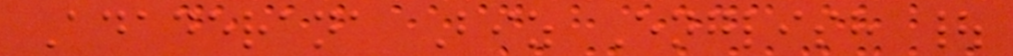Adaderana Biz English |
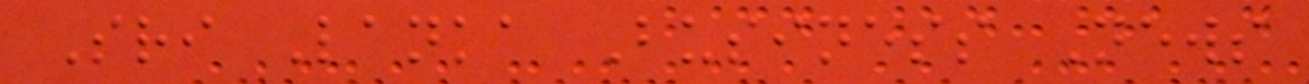Sri Lanka Business News
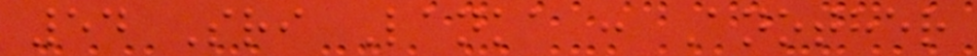54 Sri Lanka : Another
